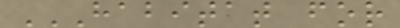HABITAT FOR
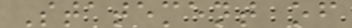Statement of
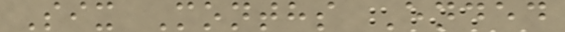Six Months Ended
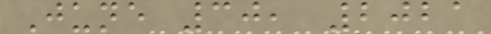June 30, 2021
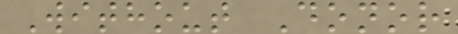Without Donor
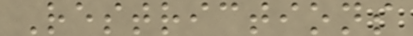Restrictions
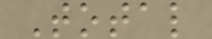Total
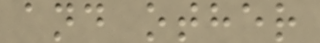and other
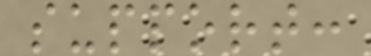support:
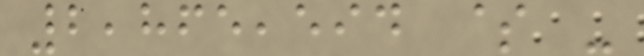2,865,594 $ -
